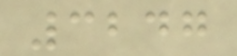3247
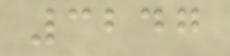3247
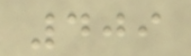409
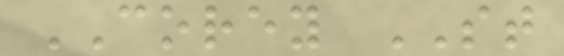COREY ST
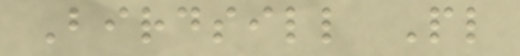Birdsill Pl
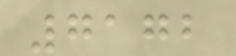7172
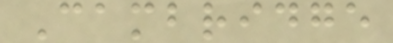Cambridge
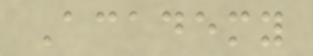Academy
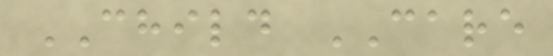CHILD CARE
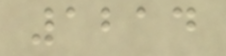1214
